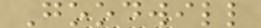Goodwill
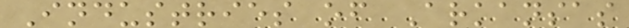Industries of Arkansas
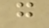g
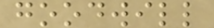goodwill
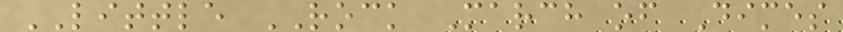LITTLE ROCK March of Dimes
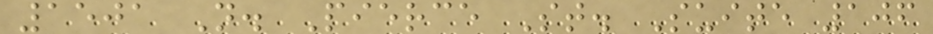1501 N. Pierce St. Suite 106
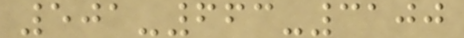501-663-3100
